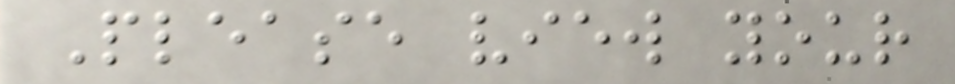Please view your
